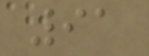91
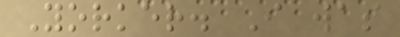Yorker. I was
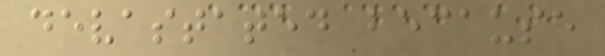devastated because
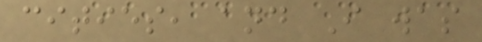cities, and I was
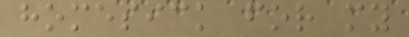homesick for my
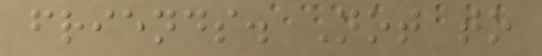friends. Not to
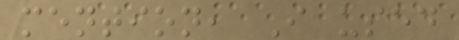mention, I used
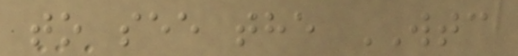to see the WTC
